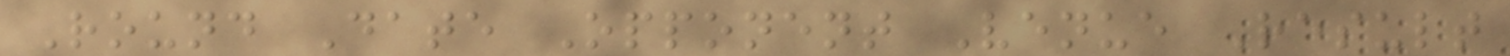Round Date Opponent Venue Result
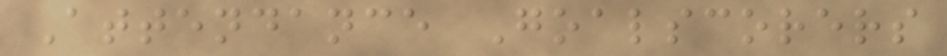Attendance Goalscorers
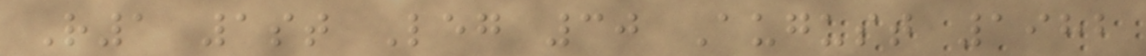R1 1st Leg 30 August 1982
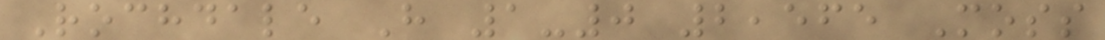Rochdale H 1-0 2,565 Moss
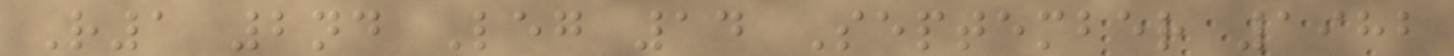R1 2nd Leg 14 September 1982
